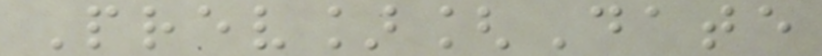Prev][Date
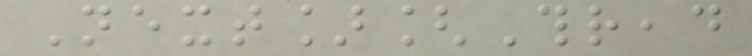Next][Thread
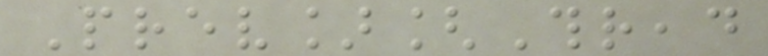Prev][Thread
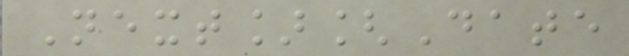Next][Date
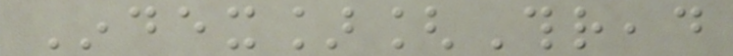Index][Thread
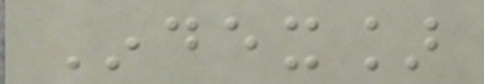Index]
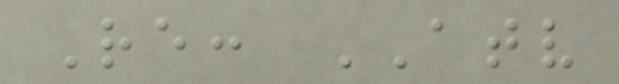Re: ATV
